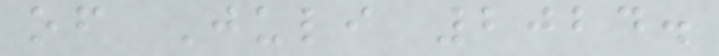of Juli 2024.
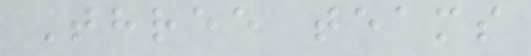Three teams
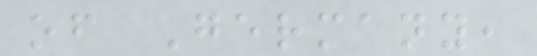of Germany,
